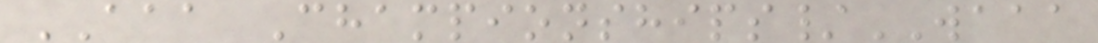AAA Championships/WAAA
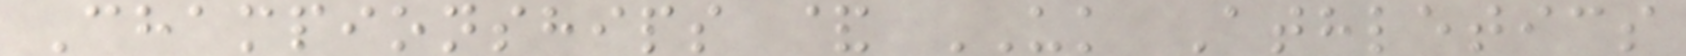Championships & UK Athletics
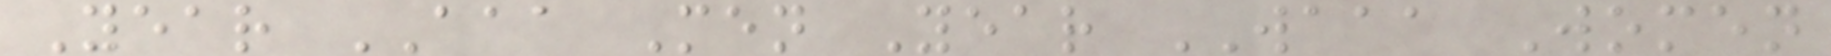Year AAA Men Year WAAA Women
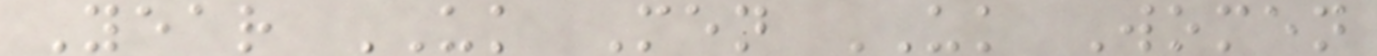Year UK Men UK Women
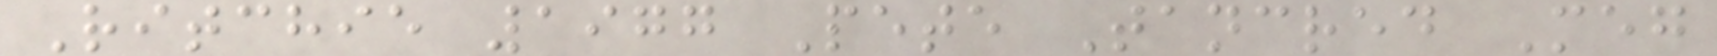Ritchie 1977 Pete Tancred Meg
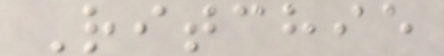Ritchie
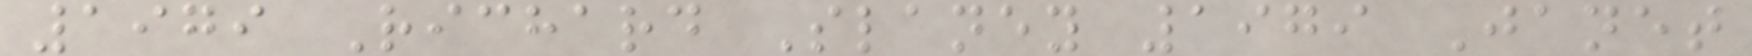1979 Richard Slaney 1979 Janet
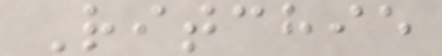Ritchie
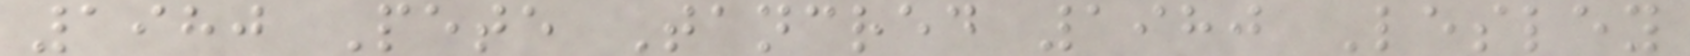1980 Pete Tancred 1980 Lesley
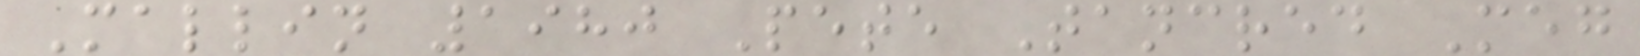Mallin 1980 Pete Tancred Meg
